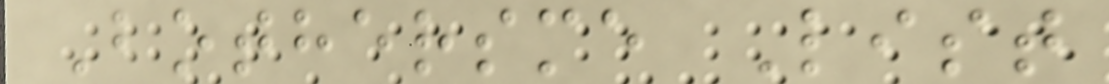Bothersme List
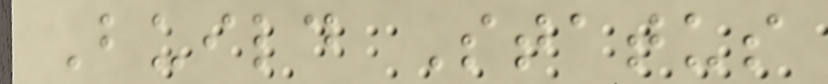Build Status
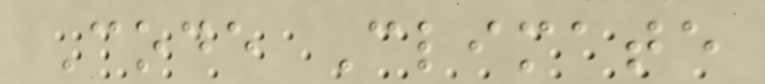Code Climate
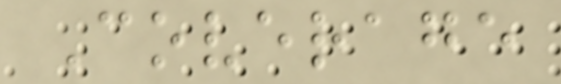Coverage
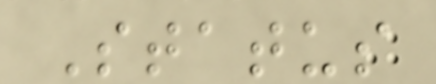Status
